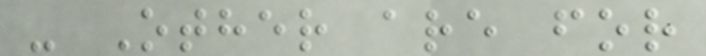- Other are for
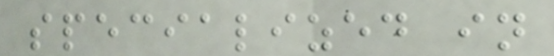specialized in
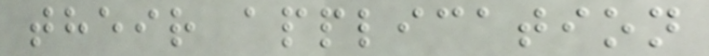their application
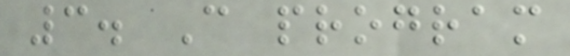3. C program
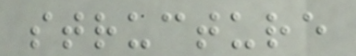structure
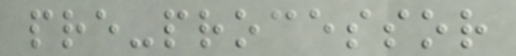pre-processor
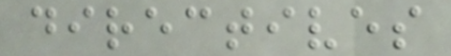directives
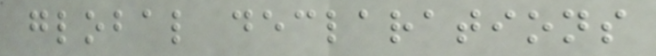global declarations
